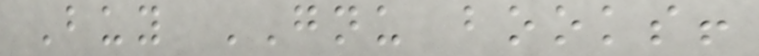Buy GNU books!
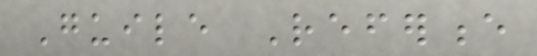Guile Reference
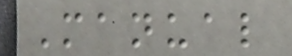Manual
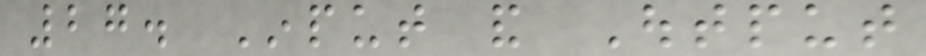27. Input and Output
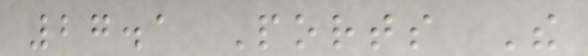27.1 Ports The
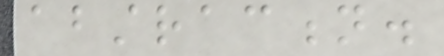abstraction.
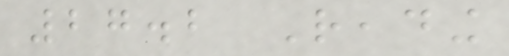27.2 Reading
